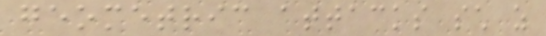geometric attacks such as
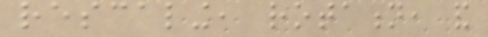rescaling, rotation, and
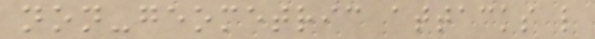non-geometric attacks like
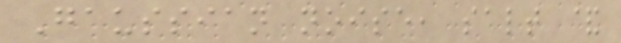Gaussian noise, salt &
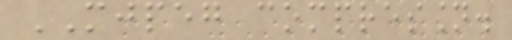MJPEG compression.
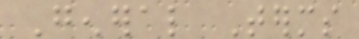General Terms
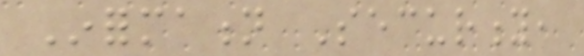Information Security,
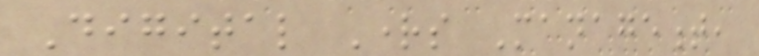Digital Rights Management,
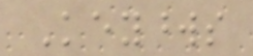Keywords
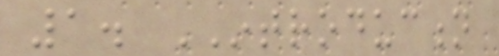1. INTRODUCTION
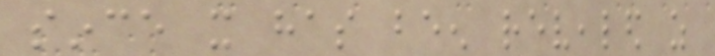since it has been revealed as
